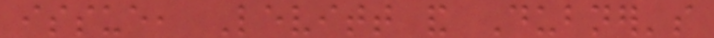issue, Levitt and Dubner's
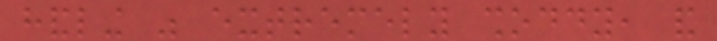handling was extremely shoddy, and
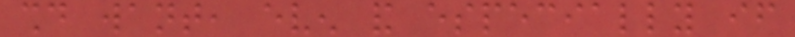should want, even and especially if
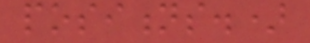positions.)
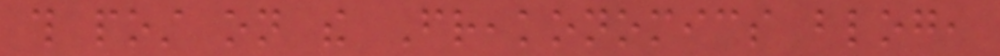this post on the Freakonomics blog,
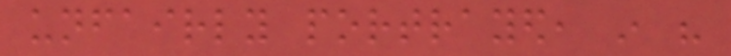unfairly portrayed, in his
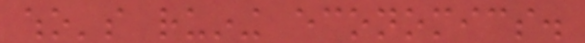who's ruining economics.
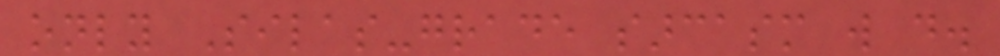only Silas-grade sarcasm will do.
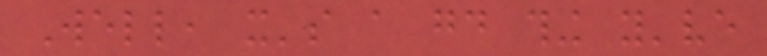Well, it's a good thing you've
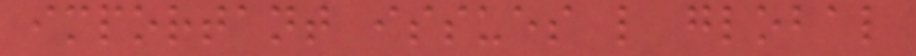important issues like global
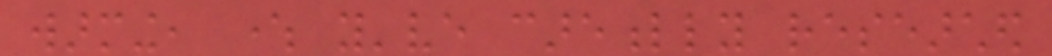warming, where you've carefully researched
